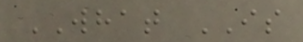WHAT IS
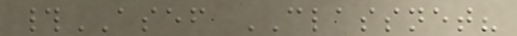#ASEF CLASSNET?
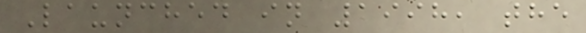Launched in 1998, the
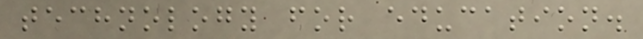technology for education.
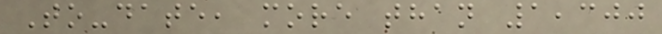To-date, more than 1,300
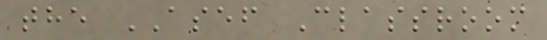the ASEF Classroom
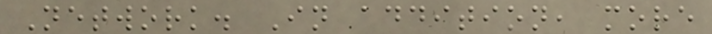Network. In addition, more
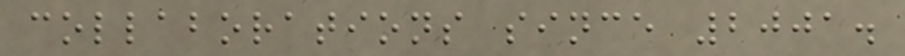collaborations since 2001.
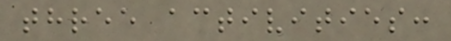three activities:
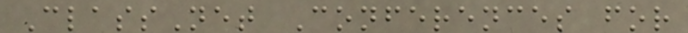ClassNet Conferences for
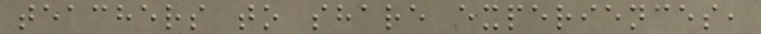teachers to share experiences,
